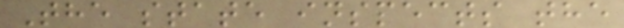The state inspects the
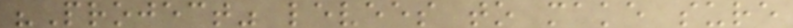"Project" levees to make sure
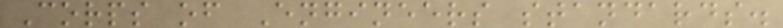Corps of Engineers standards.
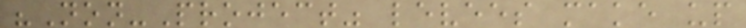"Non-Project" levees make up
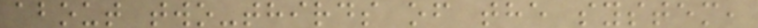about two-thirds of the system,
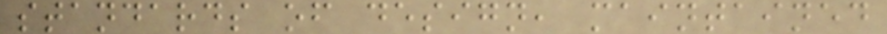standards of design, maintained
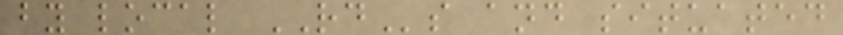by local RDs and situated
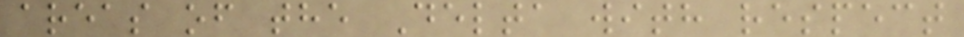areas of the Delta with respect
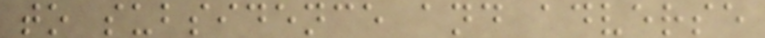to subsidence and adverse
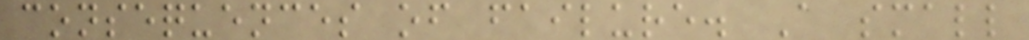consequences of failure. A small
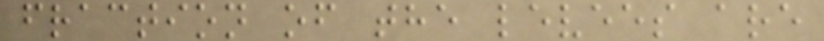fraction of the levees are
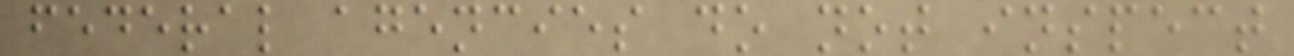federal agencies do not inspect
